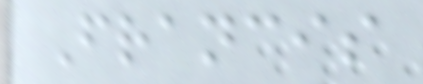Francis
